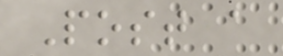Post a
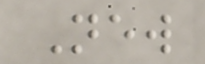New
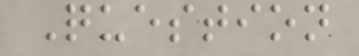Question
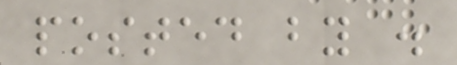posted by .
